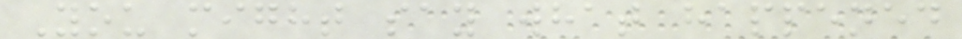You might say what happened
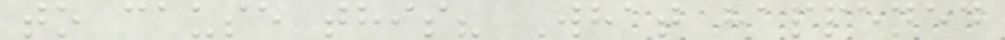to cause this? What happened
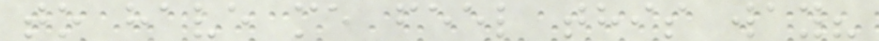to have me feel this way?
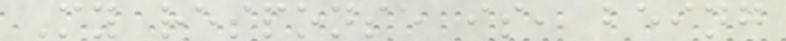My response is, being
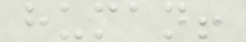human!
